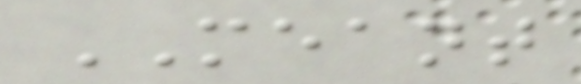MEANT
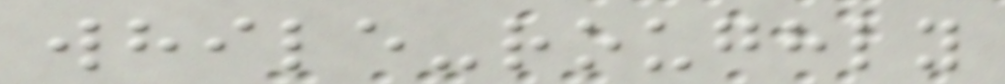while-roughly
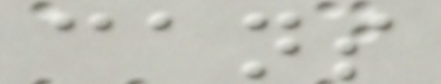cans
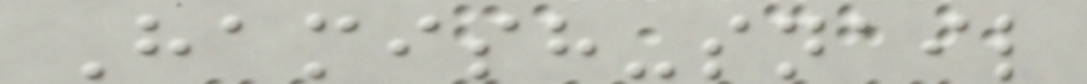Hamish-snail
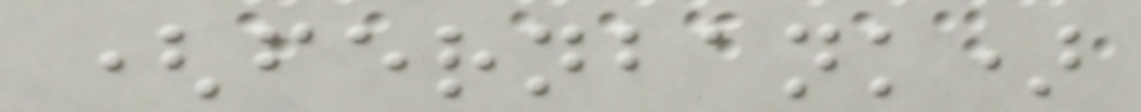(fernbank)
